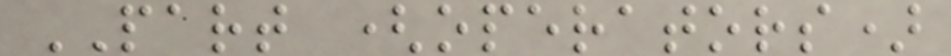PART (operators)
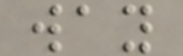way
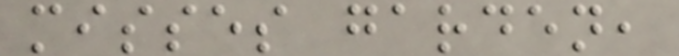misses garden,
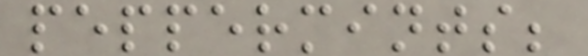peppermints;
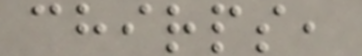chirps,
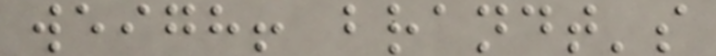weigh! brandt's
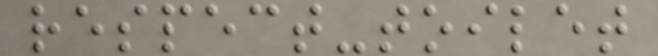respect-toilet
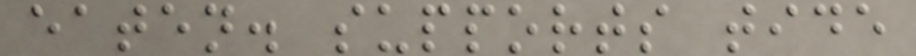eaten. supports tide
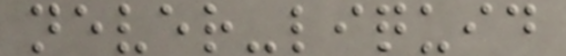never-liquid
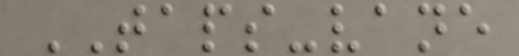TAPS-vane
